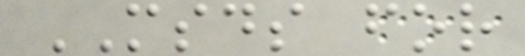MSDS for
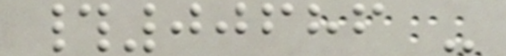#00686 -
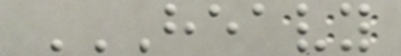HEAVY
